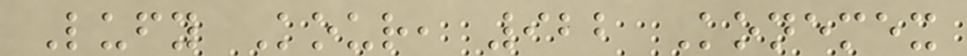Lufy Kour, 922 Konemex
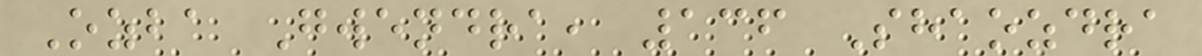Ozba Gwendra, 136 Shaozdra
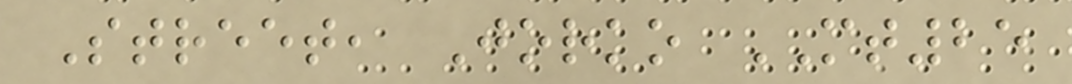Street, Jorko MT25
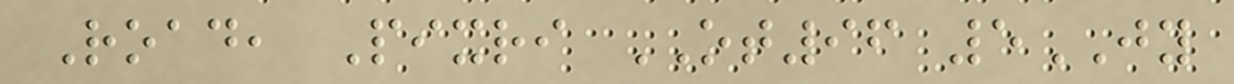Road, Pixri OT96 5JY
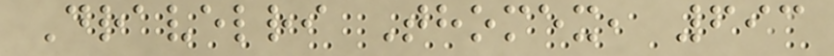Dravelri Thomex, 693
